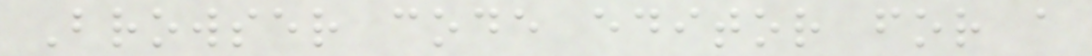Browser code editor for a
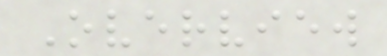Overview
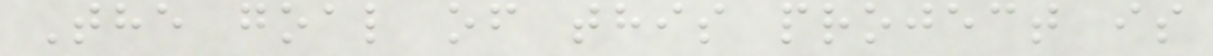The goal of this project is
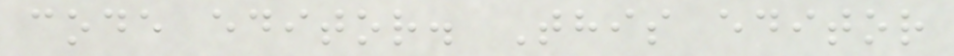code editor. This editor
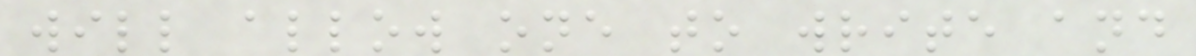will allow one to write and
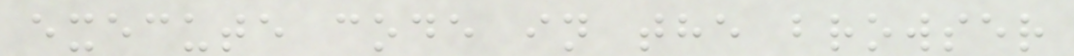execute code in the browser
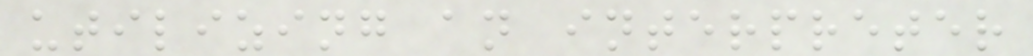utilizing an interpreter
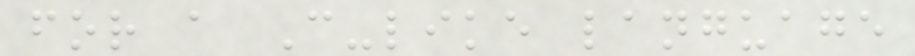for a C-like language
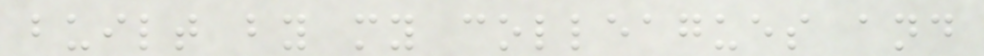built by my colleagues and
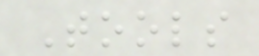Tools
